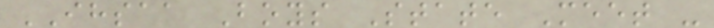IHSAA Boys State Meet -
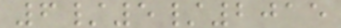6/5/2015
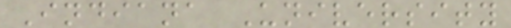Indiana University
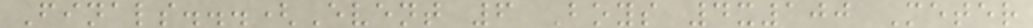Finals...(Event 6 Boys 4x100 Meter
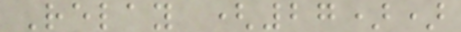Relay (27))
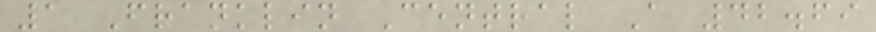1 Franklin Central A 42.69
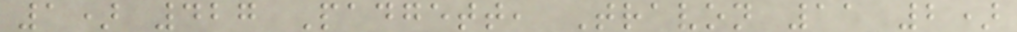1) 427 Padgett, Travon 11 2)
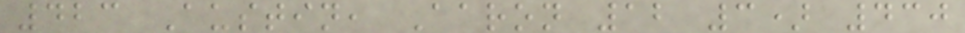423 Austin, Aaron 12 3) 430
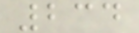234
